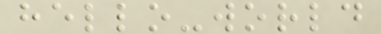hello-world
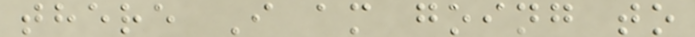there I am going to
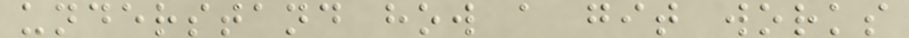understand how a git works
